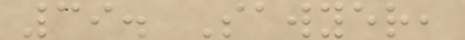39. Sawyer,
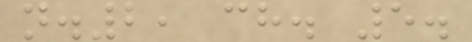n.2, ch. 5.
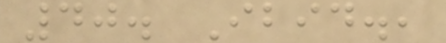40. Ibid.,
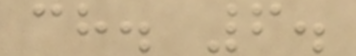ch. 6.
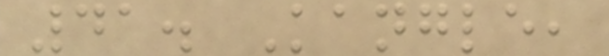41. Kangle,
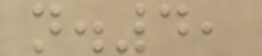n.4,
